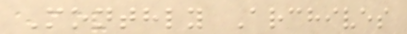Monthly Archives
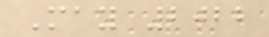May 2022
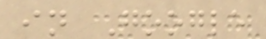in Google
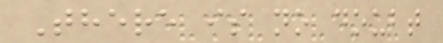There is no doubt
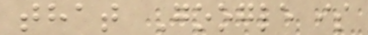that Google is
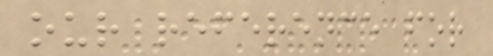our reference for
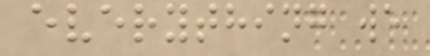everything we
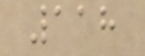118
